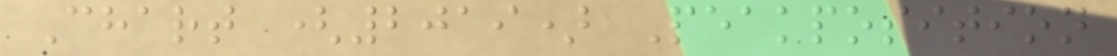Chart (2019) Peakposition
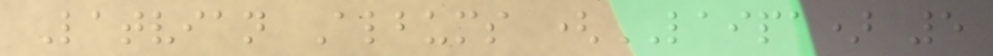Latvian Albums (LAIPA) 5
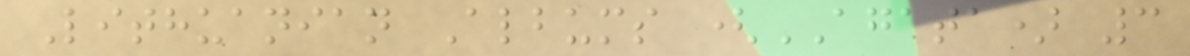Lithuanian Albums (AGATA) 3
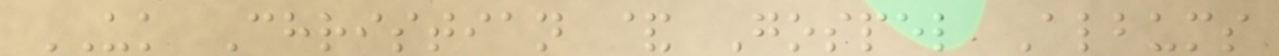UK Christian & Gospel Albums
